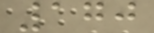170
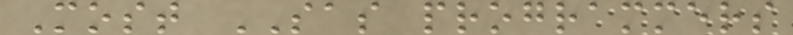Most SAS programmers
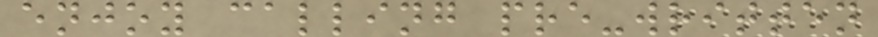enjoy calling pre-written
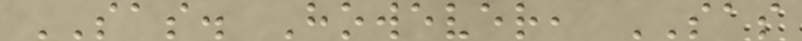SAS. However, SAS
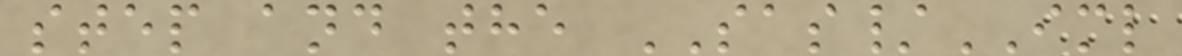step and the SAS/IML
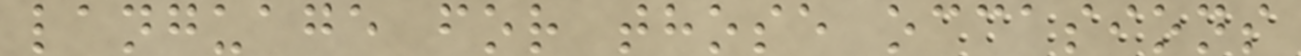language for those occasions
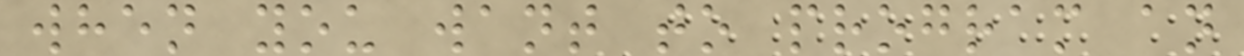when you want to program an
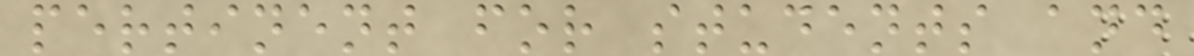pertinent for students and
